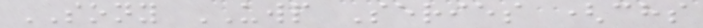SONY UWP Series (chs
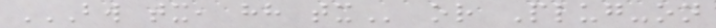BW TX, HH TX or Plug-on
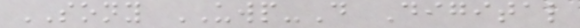SONY UWP-D Digital
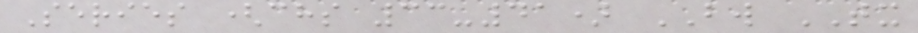Series (chs 33-41) BW TX
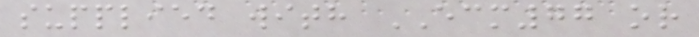supplied with ECM77 or
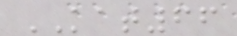KAT66
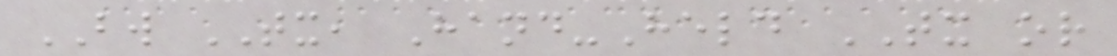BW TX, Hand-Held TX or
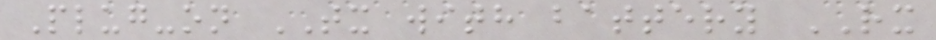Plug-on TX with battery RX
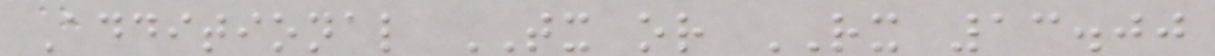Additional TX or RX 13.00
